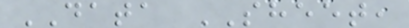DATA SHEET,
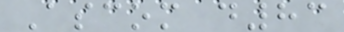Ascom d83
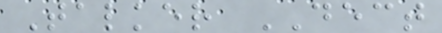Talker DECT
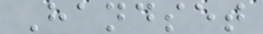Handset
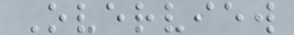Overview
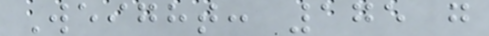Weight: 175 g
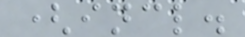(incl.
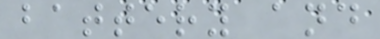battery and
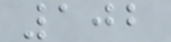102
